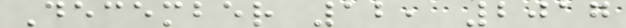December 12, 2017
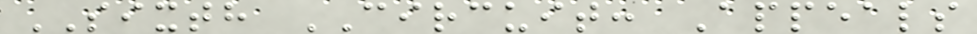SIXTH CIRCUIT: Appeals
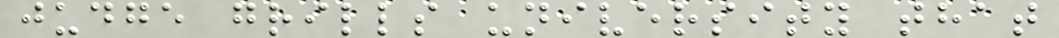judge grills university that
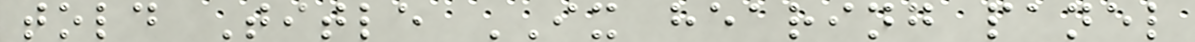told Title IX hearing panel
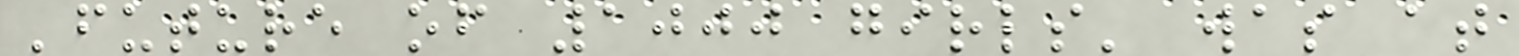'future of 1000 girls' was at
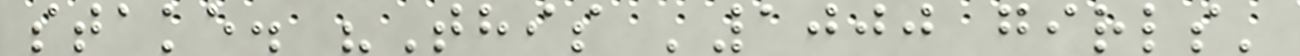stake. "This '1000 girls'
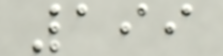199
